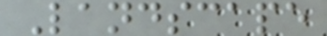Landscape
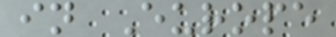in Europe
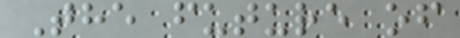The future of
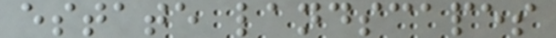estate landscapes
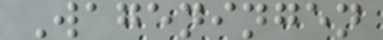Wageningen
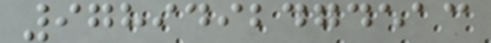9789492474513
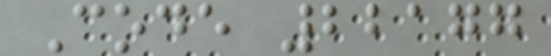Code 22177
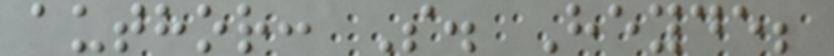author: S. Heyde;
